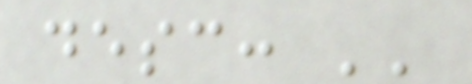desc: ''
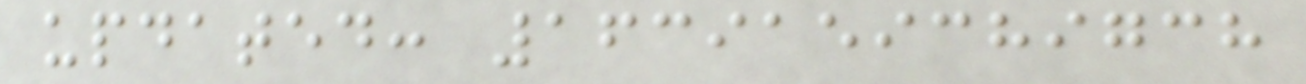updated: 1639159389738
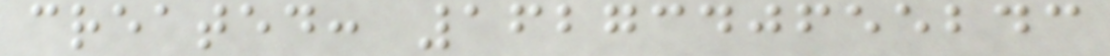created: 1627340655243
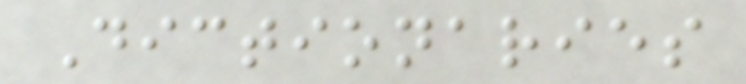Dictionaries
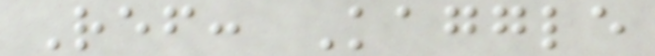Ref: Kaggle
